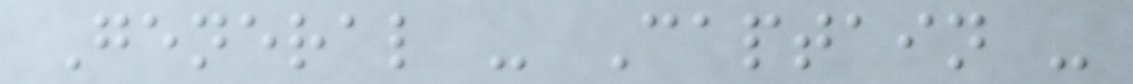General - Captain -
